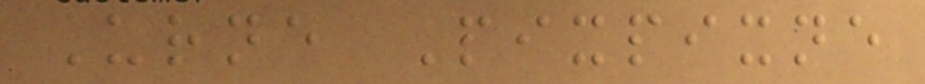Urne Pixpixne
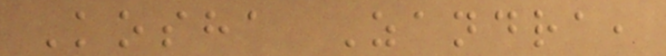Kosha Zandra,
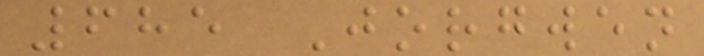685 Jorgwen
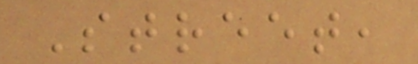Street,
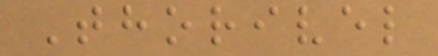Thorivel
